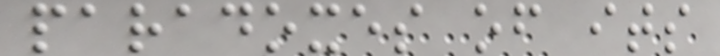paradoxes of its
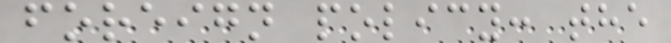foreign policy: the
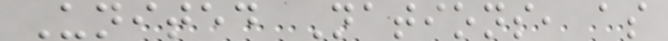United Nations, as
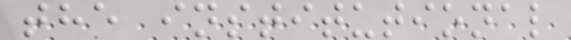the institutional
